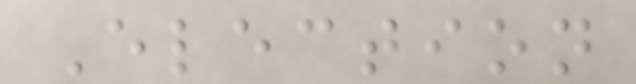Election
